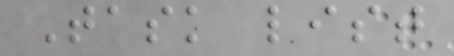Task list
